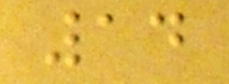14
